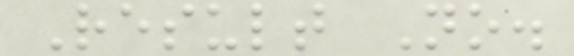Result No.
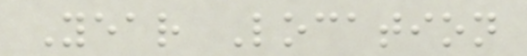Year Location
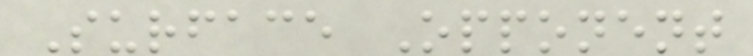Surface Opponent
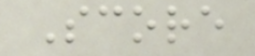Score
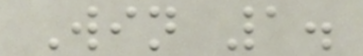Win 1.
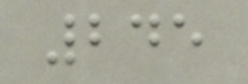245
